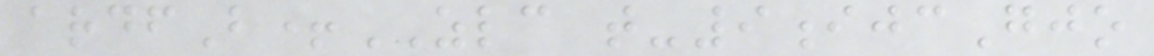ardfB+ZLC t-9ijcGjo
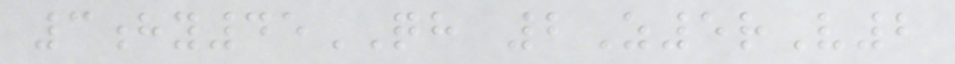3hy45QH 2Z5rV2
